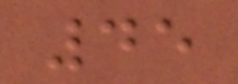45
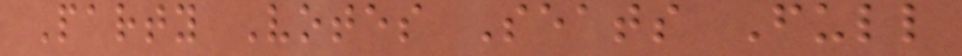Party Votes Seats Full
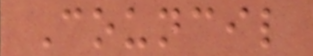Council
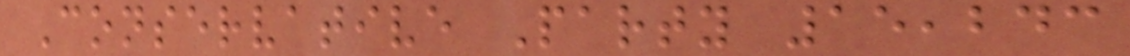Conservative Party 15,243
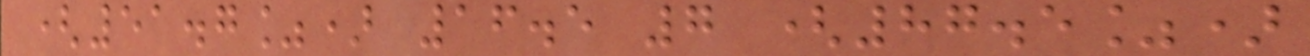(51.7%) 16.5 7 (87.5%)
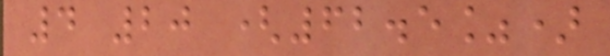4 20 (62.5%)
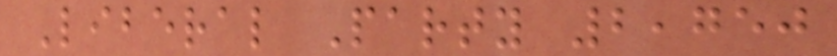Liberal Party 2,750
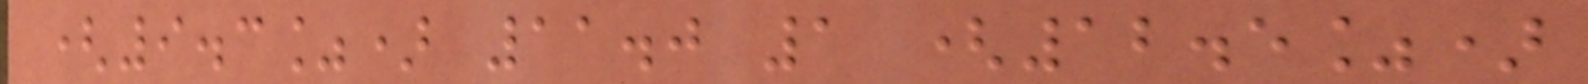(9.3%) 11.0 1 (12.5%)
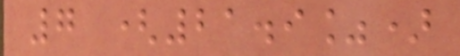7 (21.9%)
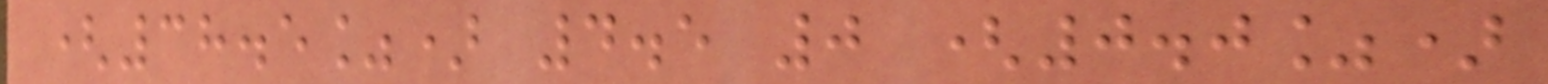(38.5%) 4.5 0 (0.0%)
